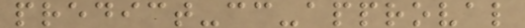predict-cc-approval
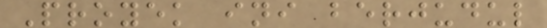Proyek ini berjudul
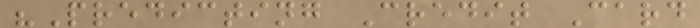"Predicting Credit Card
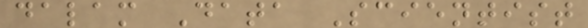dalam Data Scientist
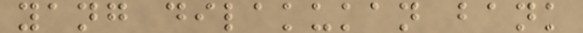yang dilakukan bank
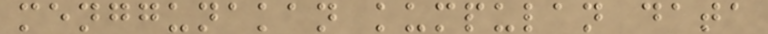menggunakan kumpulan data
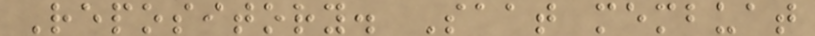Repository. Saat membuat
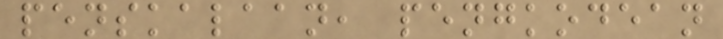penskalaan, pengkodean
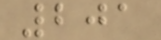201
